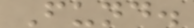Fund.
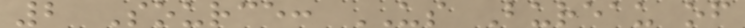2 Source: US Bureau of
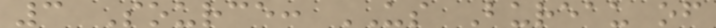3 Source: US Bureau of
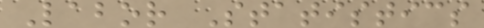Labor Statistics
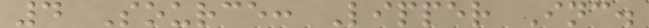4 Source: Lipper Inc.
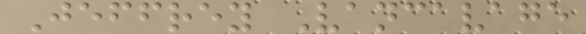Jeffrey Vancavage
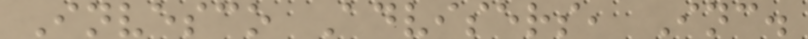Invesco Advisers, Inc.
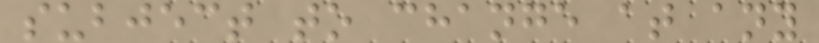subject to change at any
